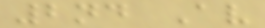2nd Av
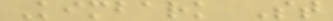Kimbark St
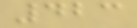423
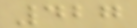427
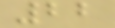22
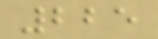225
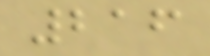216
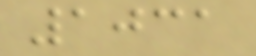1031
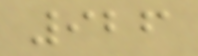926
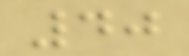40
